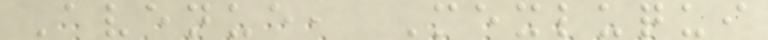Avenue, Mexluqui
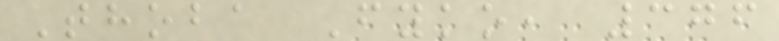Thoba Fyko, 376
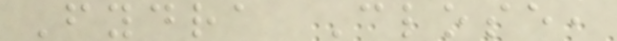Fydra Close,
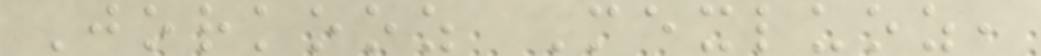Jorkooz Mexluoz,
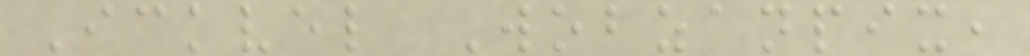Ickvel Wobzanpix,
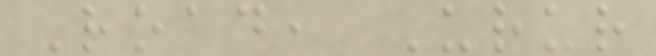Road, Urur
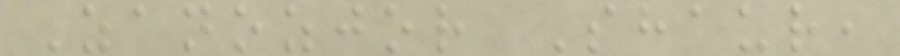Zanozjor Shaur,
